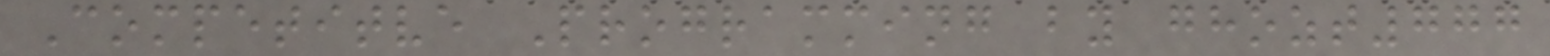Competitve Programming by ghozt777
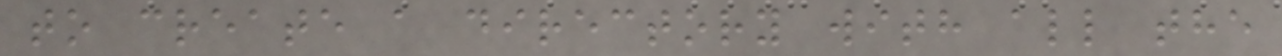to create a directory with all the
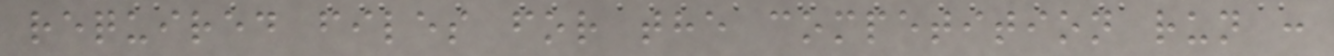required files for the competition run :
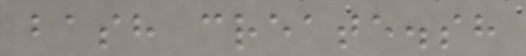bash create.sh
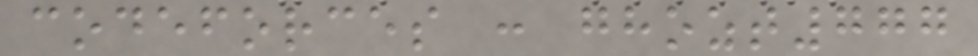codeforces : ghozt777
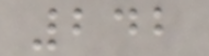242
